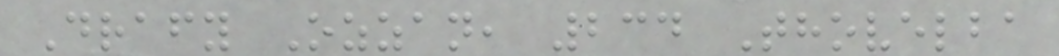Drafy Ozzan, 234 Thovelba
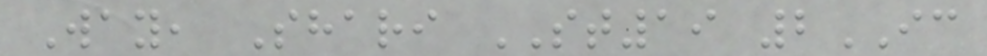Way, Shari ST19 2IC
